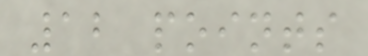12 points
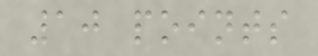10 points
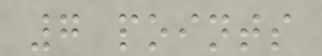7 points
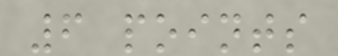6 points
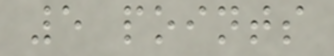5 points
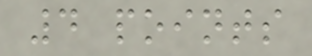4 points
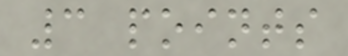3 points
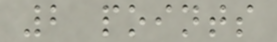2 points
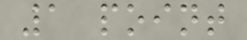1 point
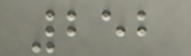252
